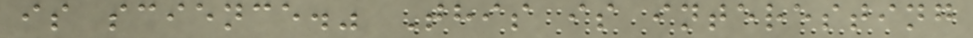is science." This is interesting
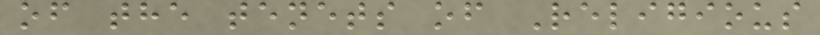of the tenets of Religious
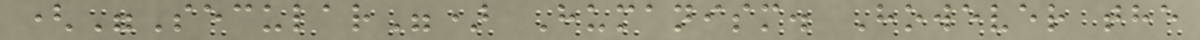("Secular") Humanism. However the
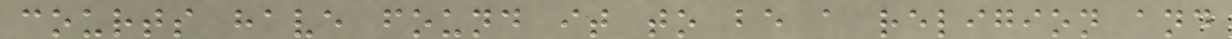courts have found it to be a religion and
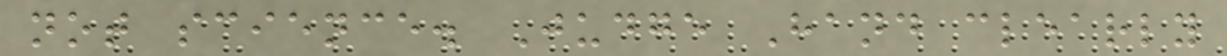not science. Judge Hand clearly
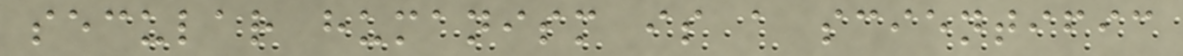secular humanism is a scientific
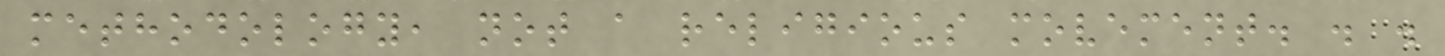methodology, not a religious movement. . .
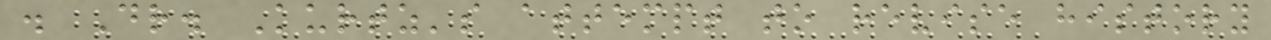. Dr. Kurtz's attempt to revise history
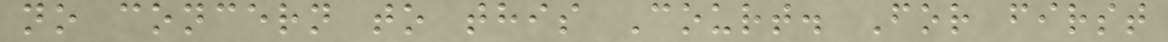no concern to this Court. For first
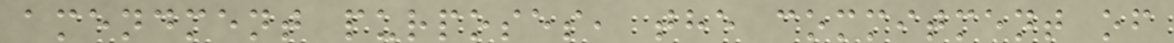amendment purposes, the commitment of
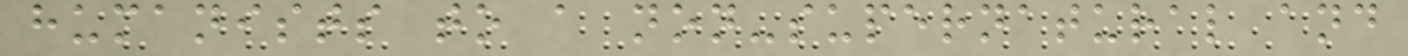humanists to a non-supernatural and
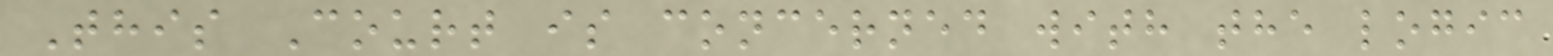This Court is concerned with the logic
